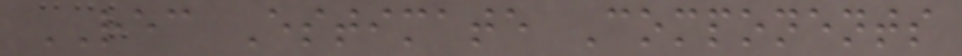REC Estimate Components
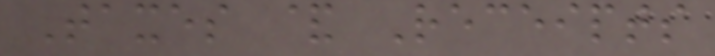Taxes & Receipts
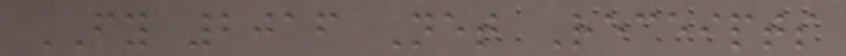FY 2016 Net Receipts
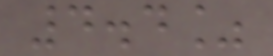4.4%
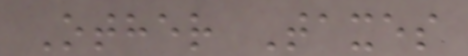Other Taxes
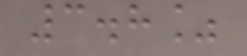3.8%
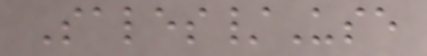Sales/Use
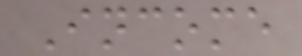Income
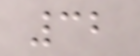32
